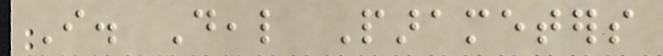I. Deal Parameters
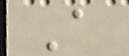A
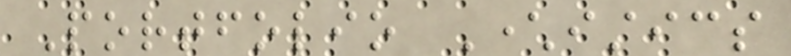Portfolio Characteristics
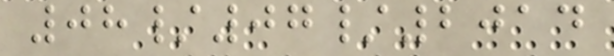08/07/2014
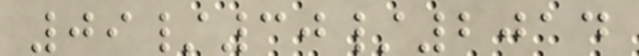09/30/2014
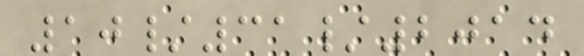10/31/2014
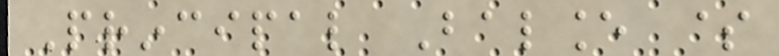Principal Balance $
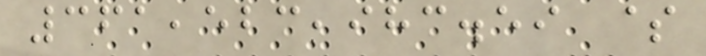361,523,983.59 $
